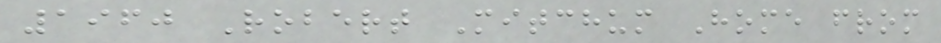1960 Robert Mitchum Home from
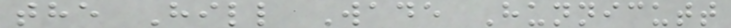the Hill Wade Hunnicutt
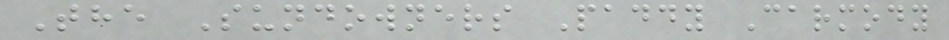The Sundowners Paddy Carmody
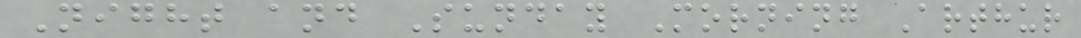Night and Sunday Morning Arthur
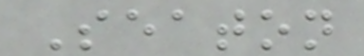Seaton
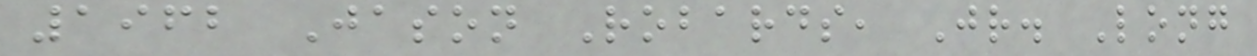1962 Jason Robards, Jr. Long
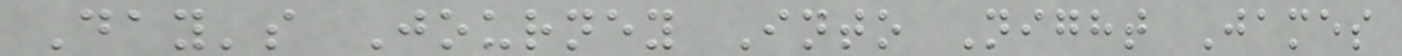Day's Journey Into Night James
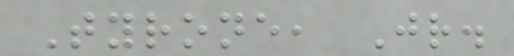Tyrone, Jr.
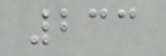233
